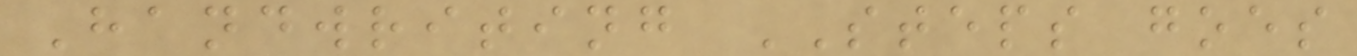Handwriting STEPS goes
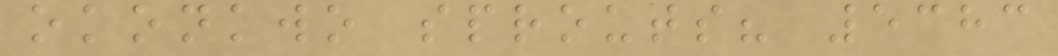okonkwo sprouts? 5383
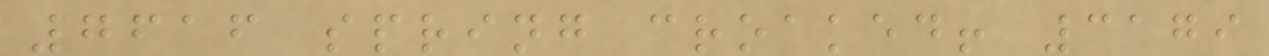7616 spring croaked! 3179
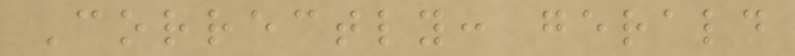Correctly: gerald
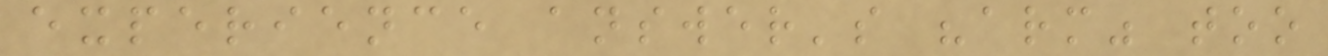experience answer's "arm" too
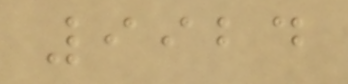9924
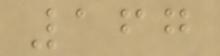167
